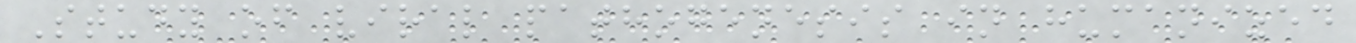Study of viral pathogenesis in humanized
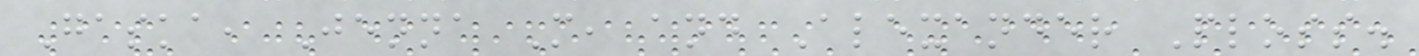Gaska, Jenna M, and Alexander Ploss.
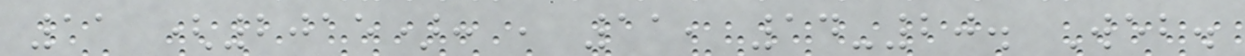11 (2015): , 11, 14-20. Web.
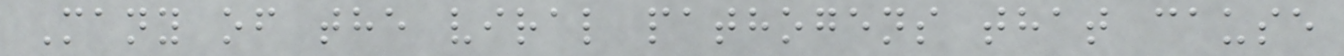Many of the viral pathogens that cause
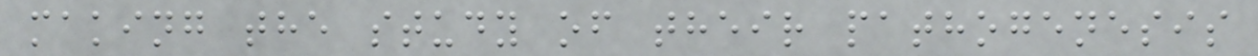making the study of their pathogenesis
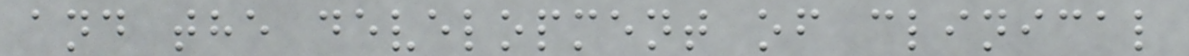and the development of clinical
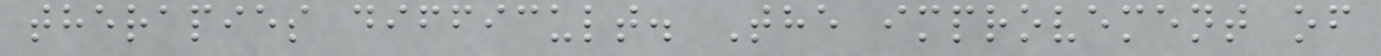therapies difficult. The improvement of
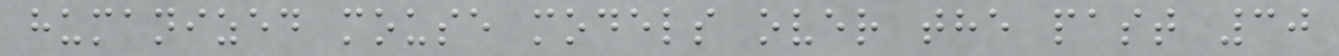humanized mouse models over the past 30
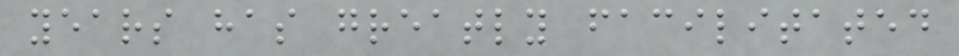years has greatly facilitated
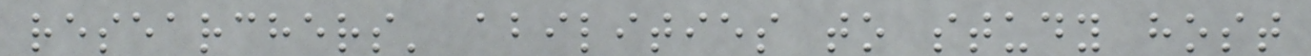researchers' abilities to study host
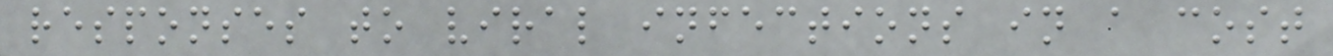responses to viral infections in a cost
